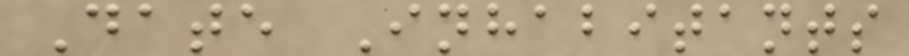Date Inhabitants
